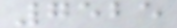7525
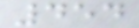454
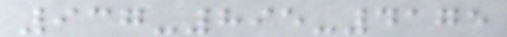937-895-4175
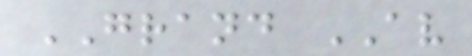GRAND AV
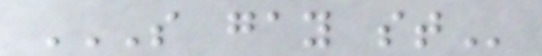S GAY ST
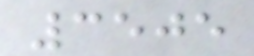3505
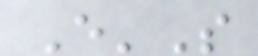E'S
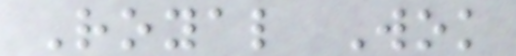Royal Wok
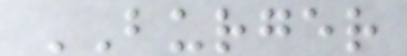BURGER
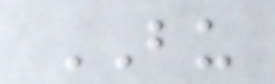BU
